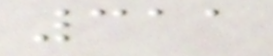311
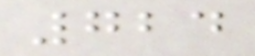724
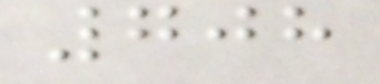708
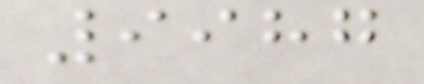9987
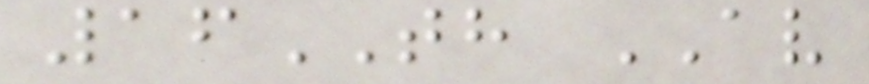16TH AV
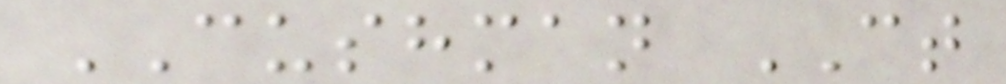CUSHMAN CT
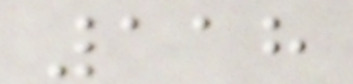118
